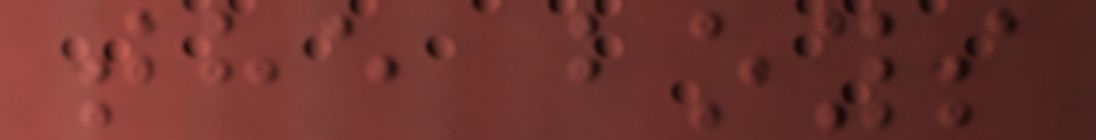the boys
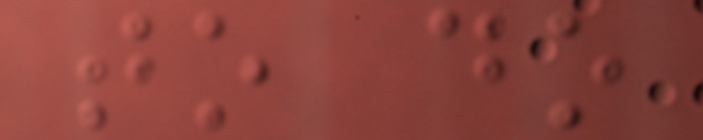to do
